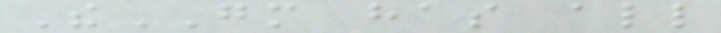TheGM has all
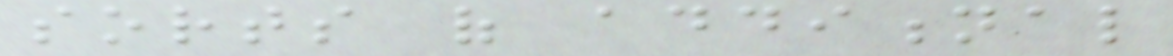sorts of additional
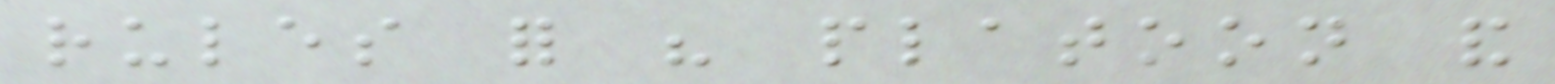rules for his platoon and
